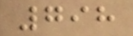798
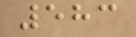583
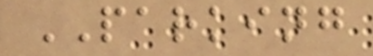PARKING
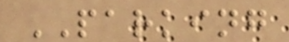PARKING
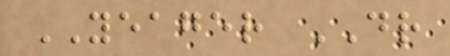YEAGER DR
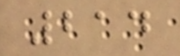214
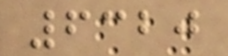6320
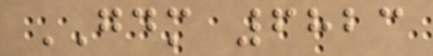GDM 6823
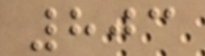803
